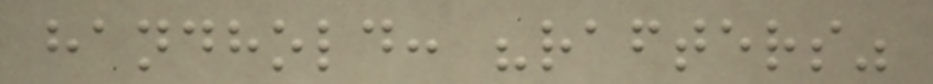handhold: "rafters"
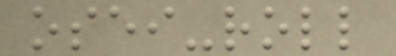osei-roll
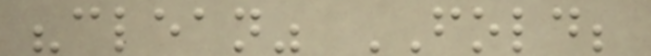"clean" FOLD;
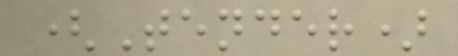(Tender)
